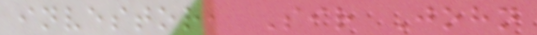investor, Sir John
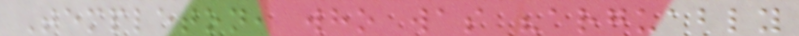Templeton, who was "arguably
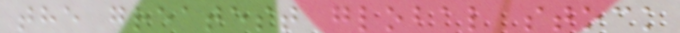the greatest global stock
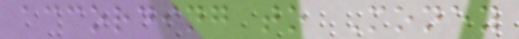according to Money
